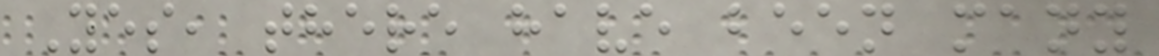Yes, there have been many
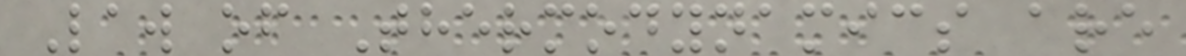Law of Thermodynamics are
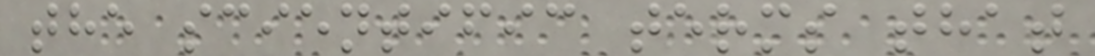the scientific terms that
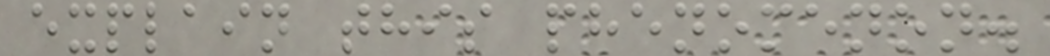explain this phenomenon.
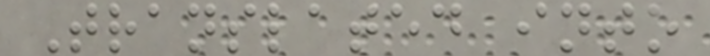Translated into
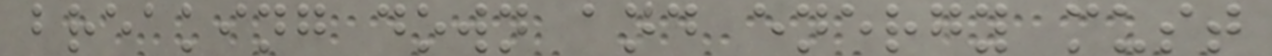breaking down and energy must
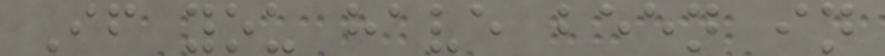If you have been in
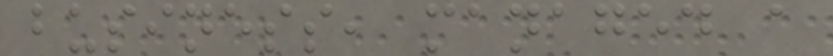business, managed a
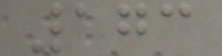173
